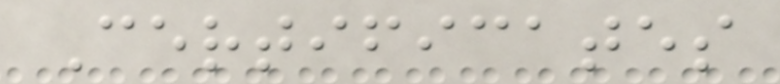Certificates
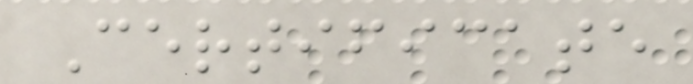Certificate
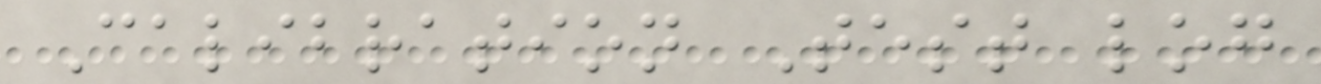Calibration Test log
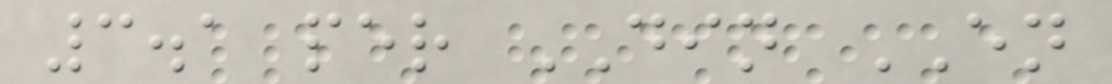3.1 per DIN EN
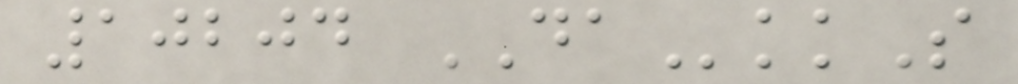10204 DAkkS
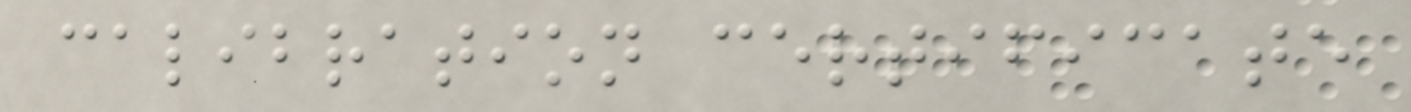calibration certificate
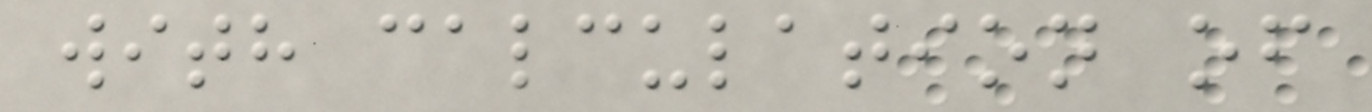with calculation of
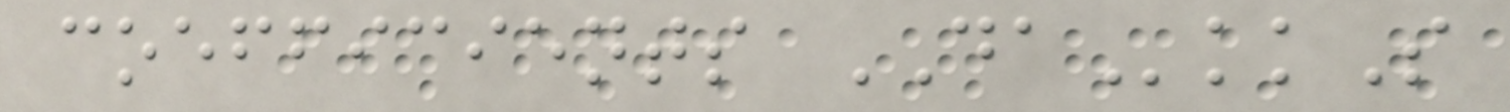coefficients DAkkS
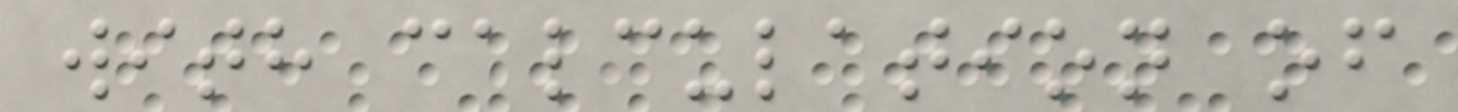with calculation of
